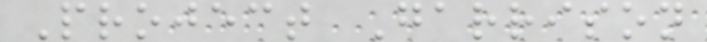Project Garrison
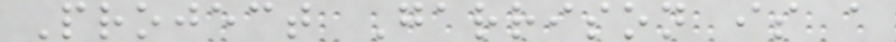Project Garrison is a
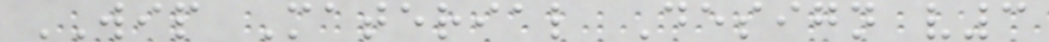WIP Material Design v3
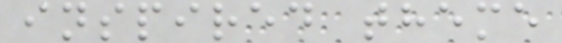inspired theme
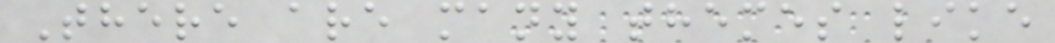There are many themes like
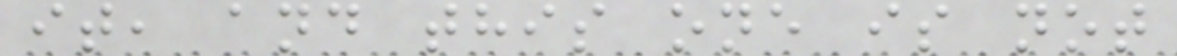it, and this one is not
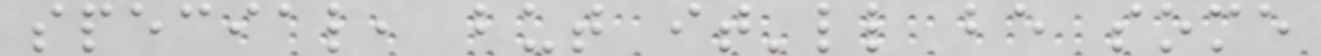special, but it'll be some
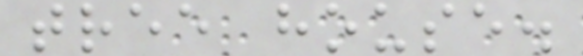tree house.
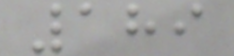189
